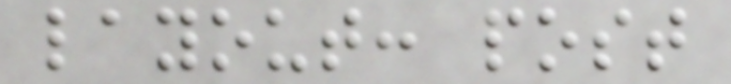layout: post
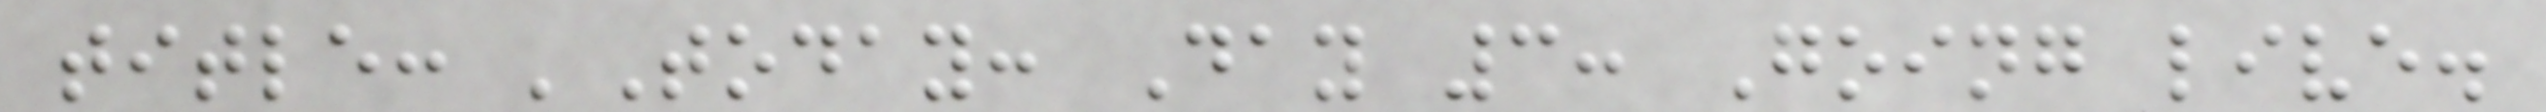title: 'Today: Day 3: Going live.
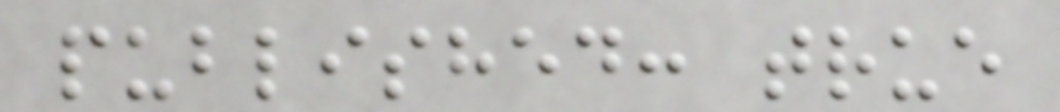published: true
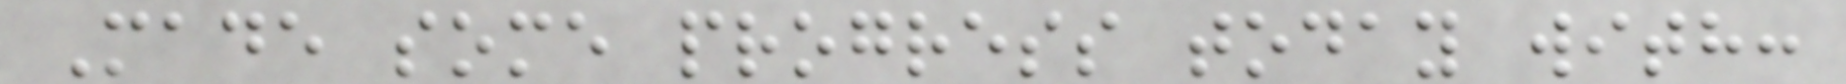Made some progress today with:
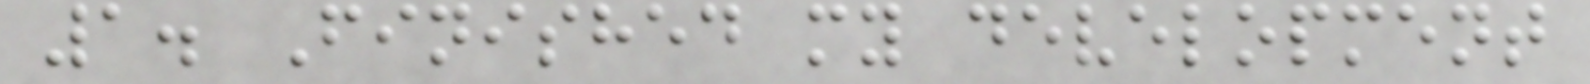1. Finished my development
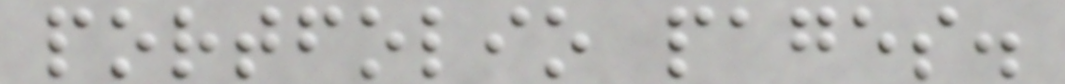portfolio pages.
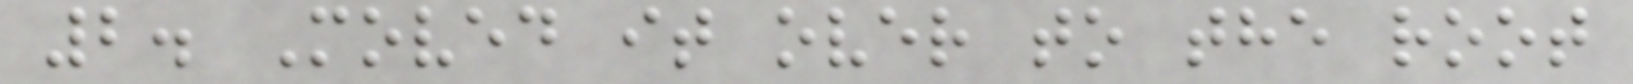2. Moved it over to the root
